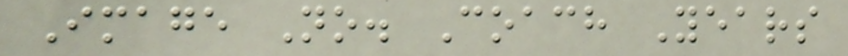Image No. Coach Years
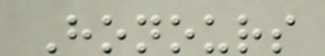Honours
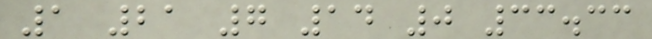1 21 7 14 0 33.33
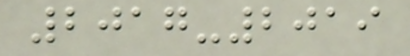2017-2019
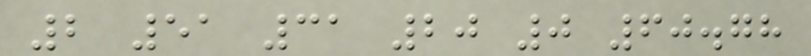2 51 31 20 0 60.78
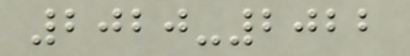2020-2022
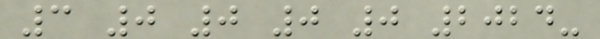3 0 0 0 0 2024-
